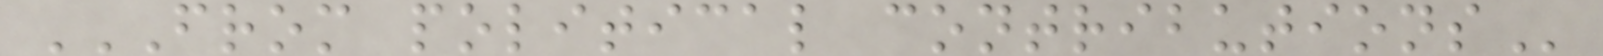FROM POLITICAL CONTRIBUTIONS
